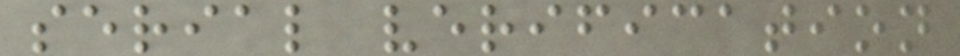serial verification
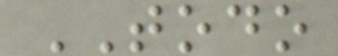TODO
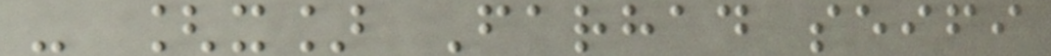- [x] Farhad seifi
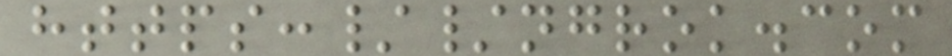https://ngrok.com
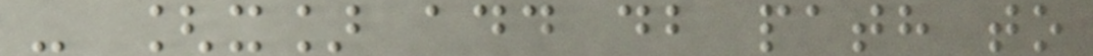- [x] add db path to
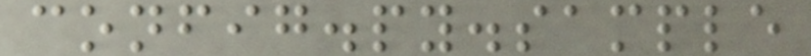config.py.sample
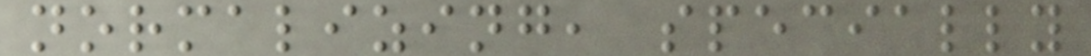normalizing, specially
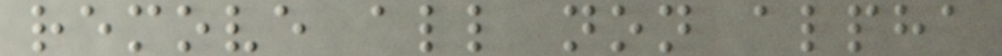remove all non alpha
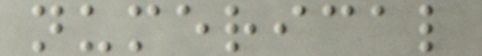numerical
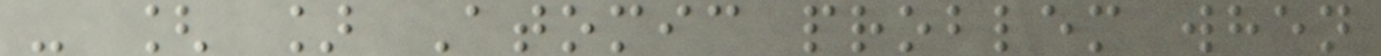- [ ] Atomic problem when
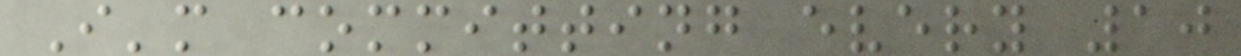I'm committing every 10
